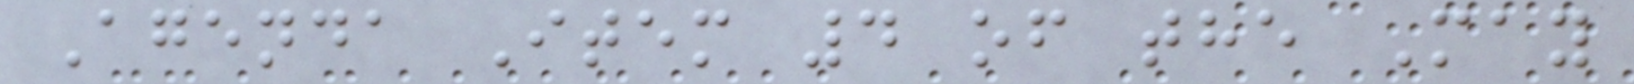Agenda Item 4 of the May
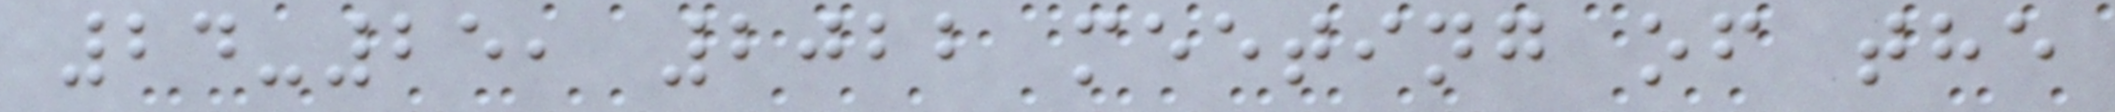24-25, 2022 meeting of the
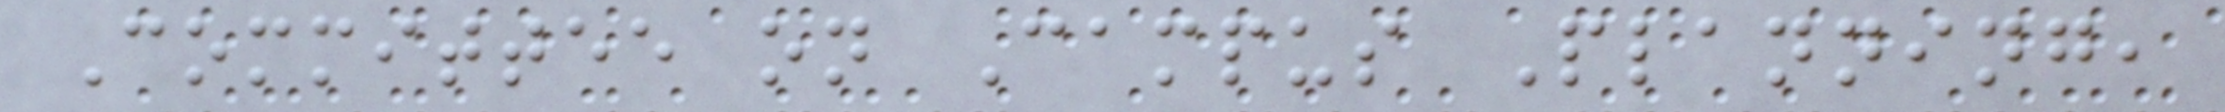Committee on Campus Planning,
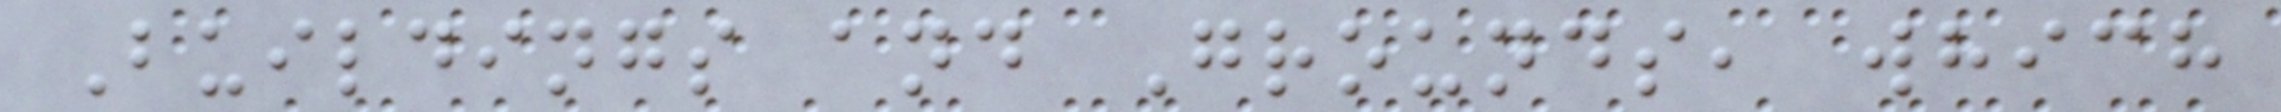Buildings and Grounds, which
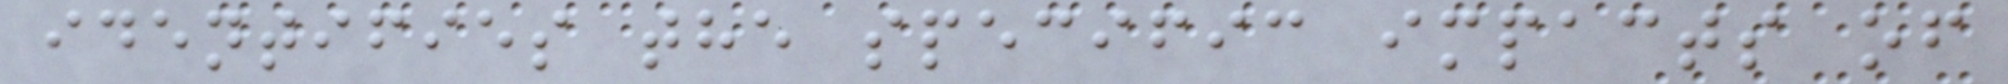identifies the specific impacts of
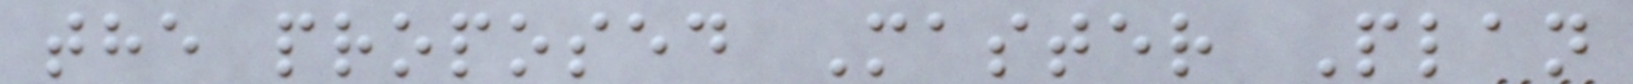the proposed Master Plan
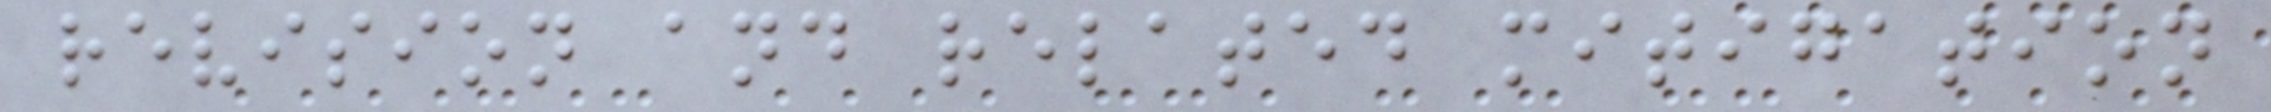revision and related mitigation
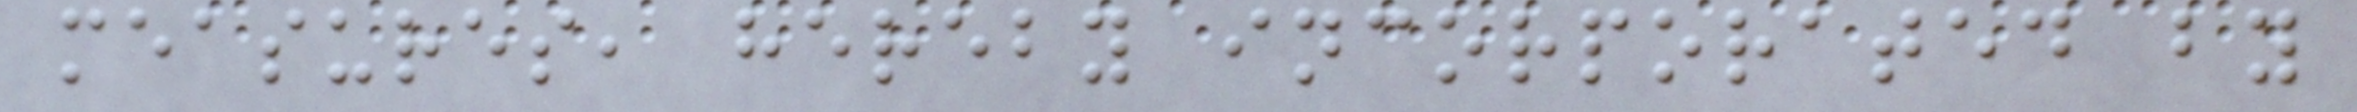measures, hereby incorporated by
